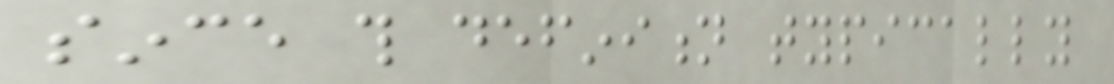since this definition typically
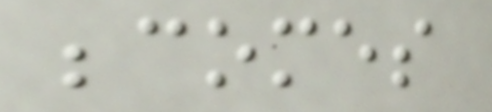becomes
